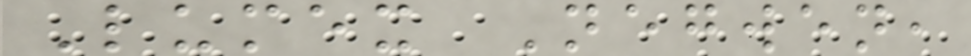Lumex Negwen,
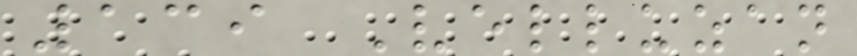139 Velluzan
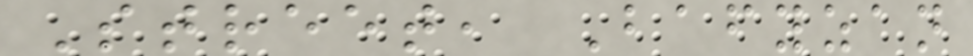Street, Bafyzan
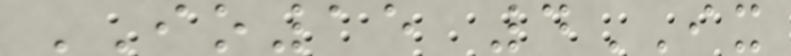IO15 4IX
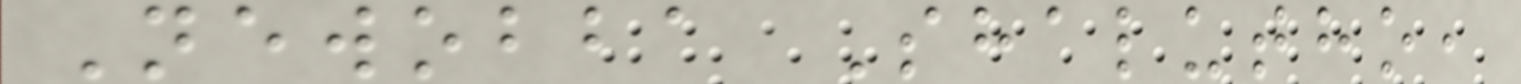Newobba Shalutho,
